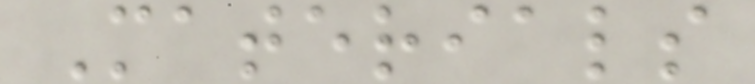Materials
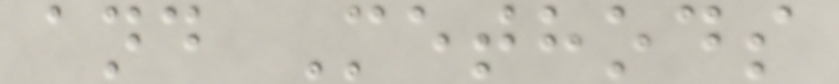and Methods
